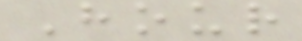Hour
